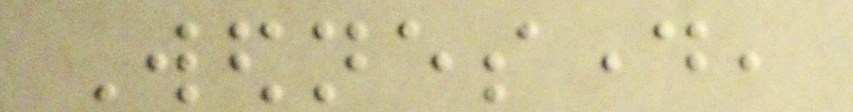Wednesday,
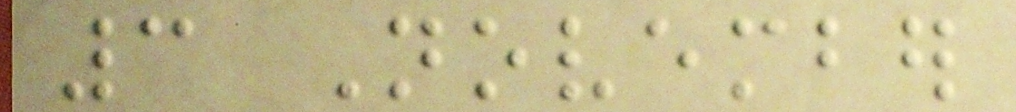3 November
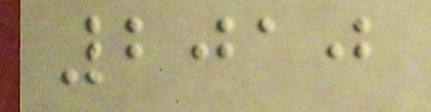2010
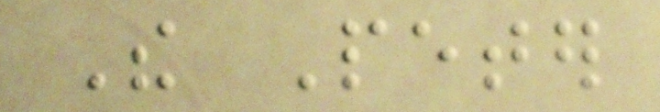The Peter
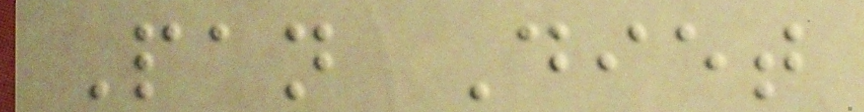Pan Diet
